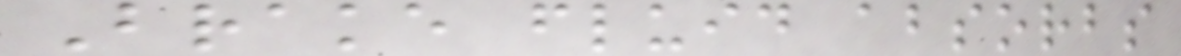Brake fluid absorbs
